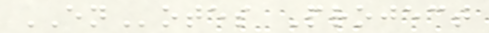ENotes Project
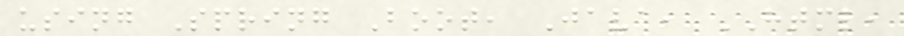using Spring Boot, Java, HTML,
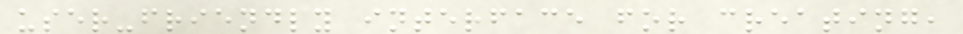user-friendly interface for creating,
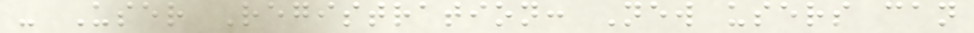- User Registration: New users can
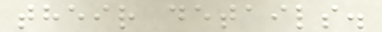their details.
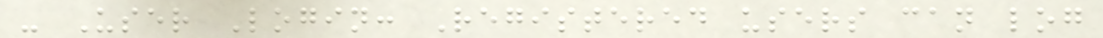- User Login: Registered users can log
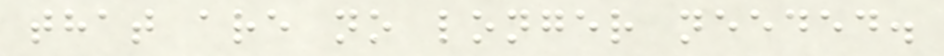that are no longer needed.
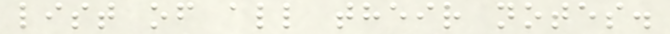list of all their notes.
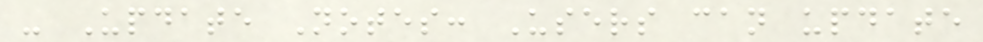- Update Notes: Users can update
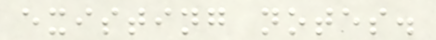existing notes.
